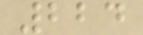224
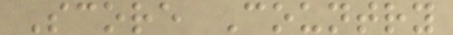Score Country
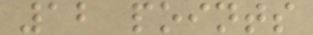12 points
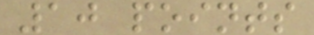10 points
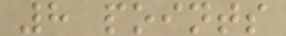8 points
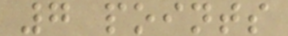7 points
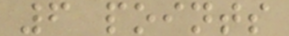6 points
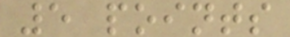5 points
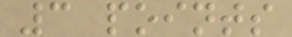3 points
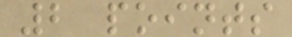2 points
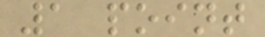1 point
